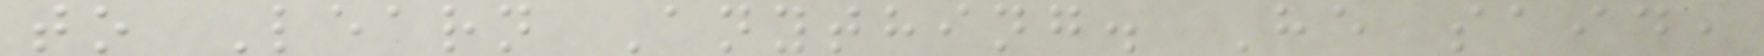to Learn Anything. He said,
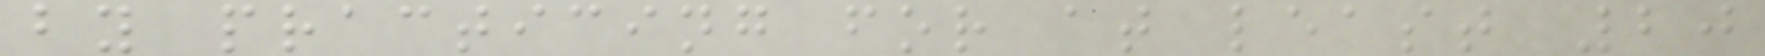by practicing for at least 20
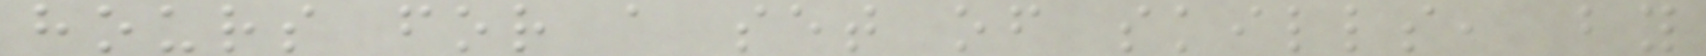hours for a set of skills, by
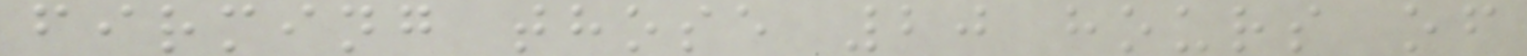firming those 20 hours of
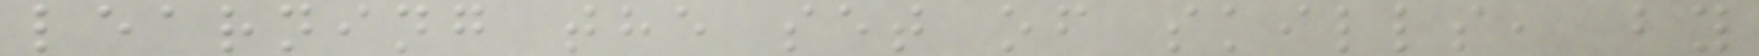learning the set of skills, by
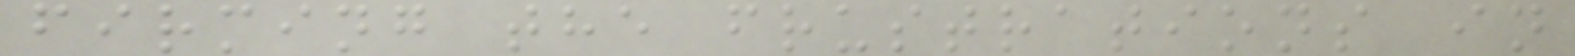firming the frustrations in
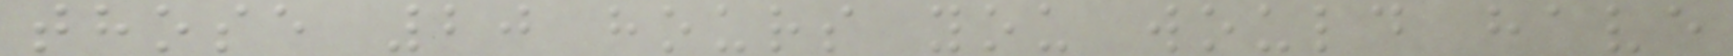those 20 hours you would have
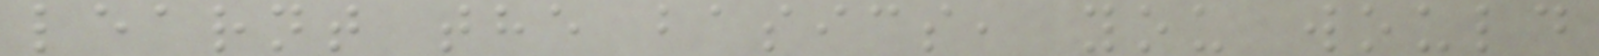learnt the basics, you would
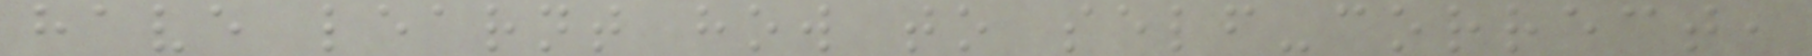have learnt how to self-correct,
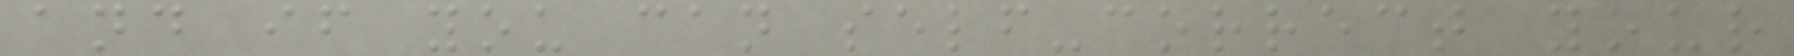and if you can self-correct your
